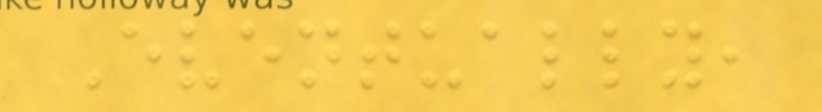Eventually,
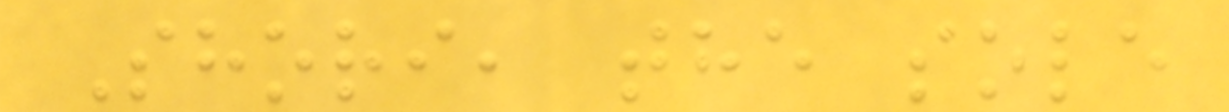Shori, the sole
